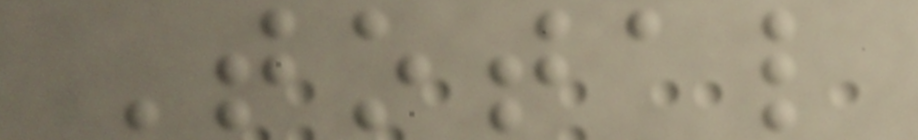Total
